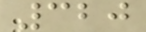320
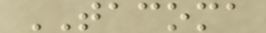TACOMA
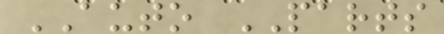AUTO PARTS
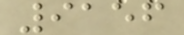9156
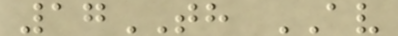17TH AV
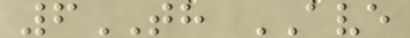6TH AVE
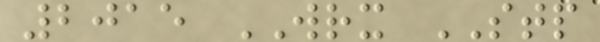2015 WRX STP
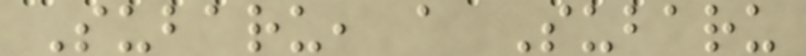Subaru, a Subaru
